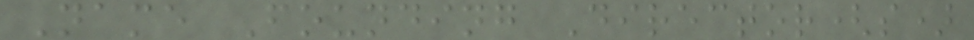Name Founding Director(s)
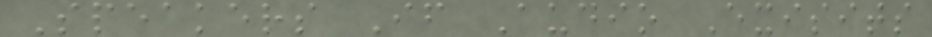Speakers If Audio Exisits
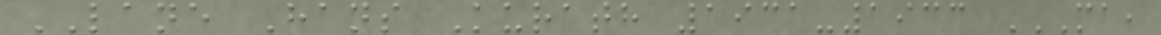LANE Hans Kurath 1931-1933 MA,
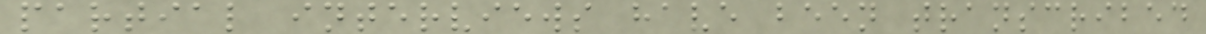partial interviews have been transcribed
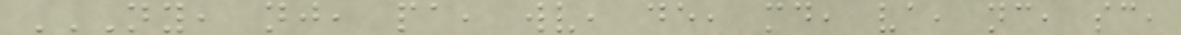NY, NJ, PA, WV, DE, MD, VA, NC, SC,
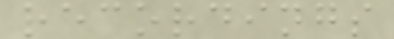recordings
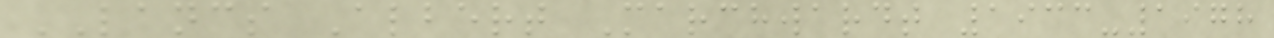LANCS Albert Marchwardt 1933-1978
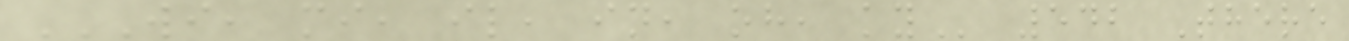WI, MI, IL, IN, OH, KY 542 There
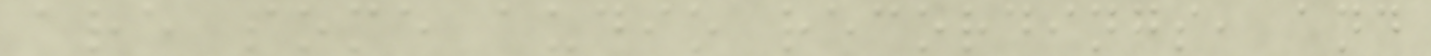are some audio recordings, and
